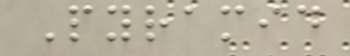Pyramid
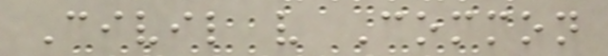Civil v Common
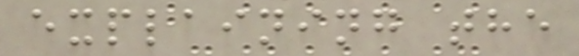explaining the
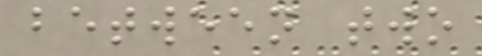between two
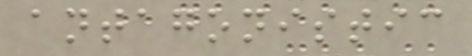antagonistic
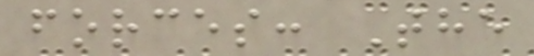forces: The
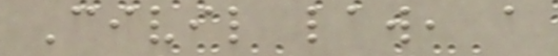Civil law, a
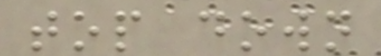top down
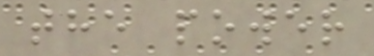the power
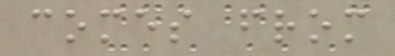comes from
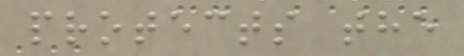protects the
